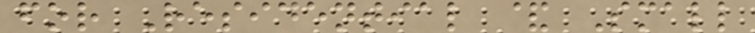for Residential & Small
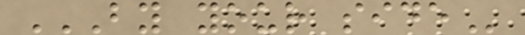BY YOUR SIDE
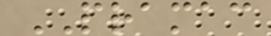PRAMAC
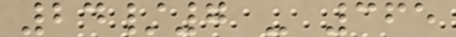24/7 - 365
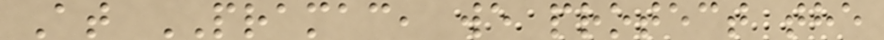At PRAMAC, we protect the
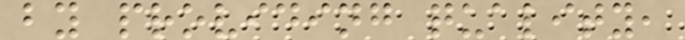by providing quality,
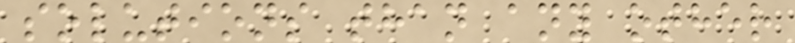solutions than any other
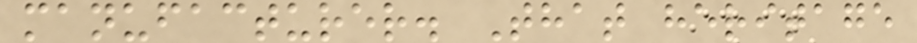manufacturer. That heritage
